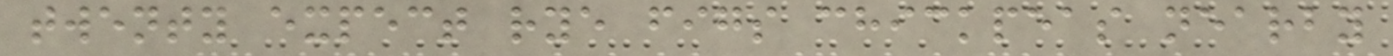twenty expect rye figs chickpeas nearby
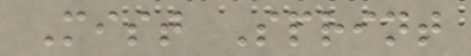Mist Sprint
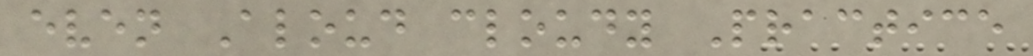even Aloud cloudy Practice
